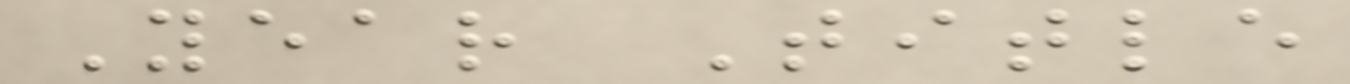Year Title
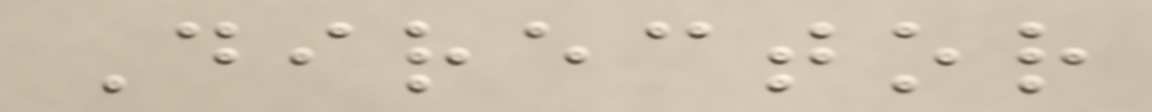Director
